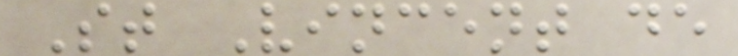St Vincent de
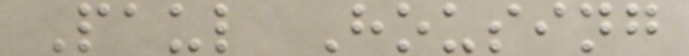Paul Housing
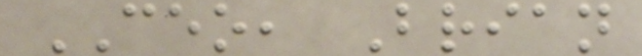CEO, Brian
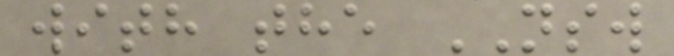with the NSW
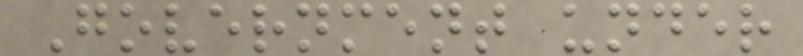Government under
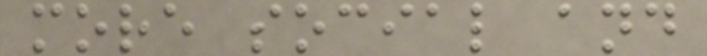more social and
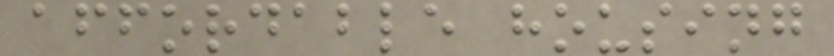affordable housing
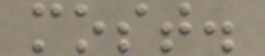most.
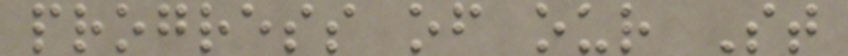progress of our St
